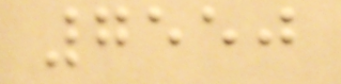7550
